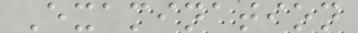Examination
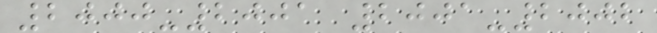2000-2001 2001-2002
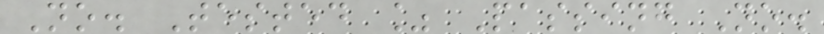No. Tested % Passing No.
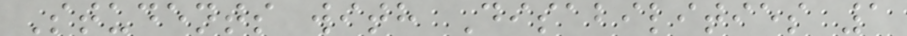Students with Disabilities 1
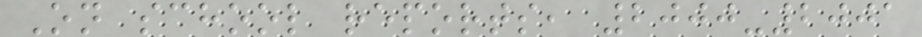On school reports, 2000-2001
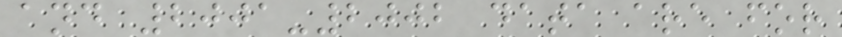and 2001-2002 data are for
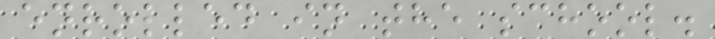enrolled in the school.
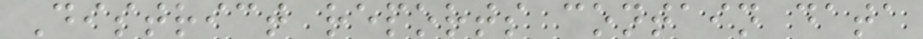District reports contain data
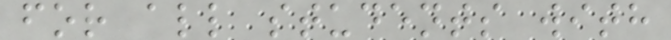for all students with
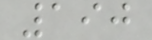190
